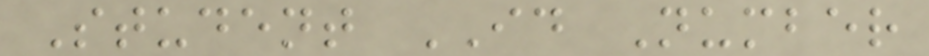Student ID Number
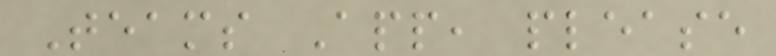Teams App, please
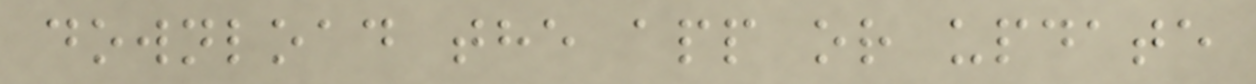download the app or update
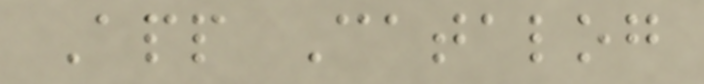App Catalog
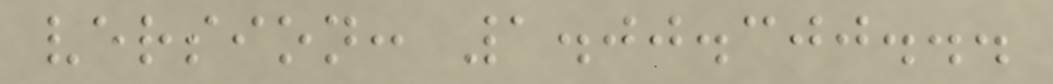version: 1.00.300...
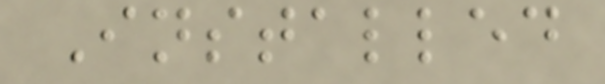Installed
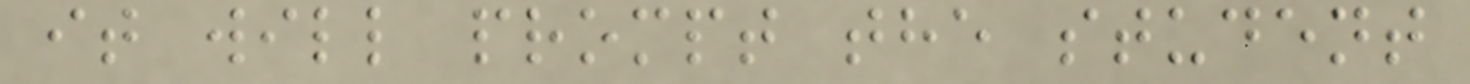it will prompt the student
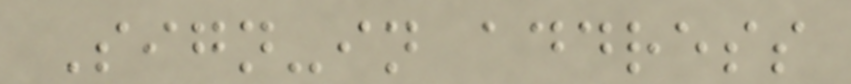Sign-in address
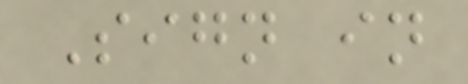Sign in
